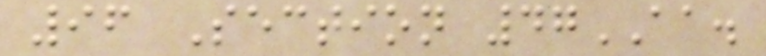96 Section 47AA.
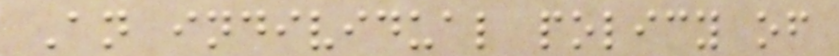An individual policy of
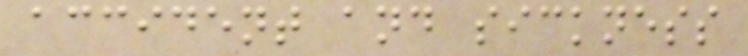accident and sickness
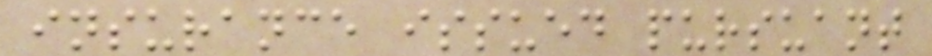insurance issued pursuant
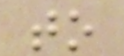to
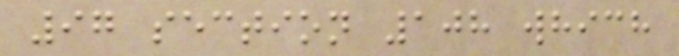97 section 108 which
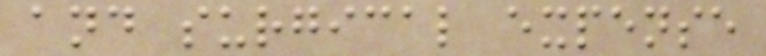and surgical expense
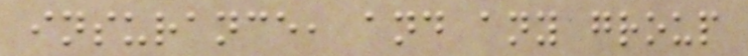insurance, and any group
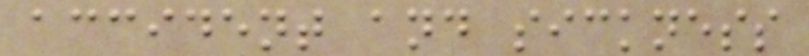accident and sickness
